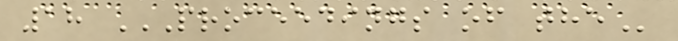18 PROCEEDINGS OF THE
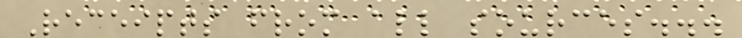Receipts from all sources...
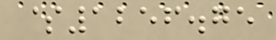$1256.75
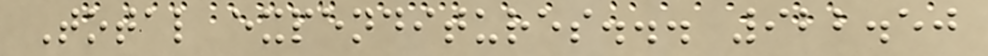Total expenditures... 922.50
